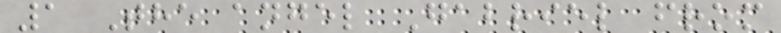1 The angel Gabriel from
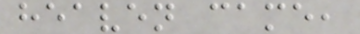heaven came,
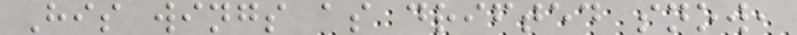His wings as drifted snow,
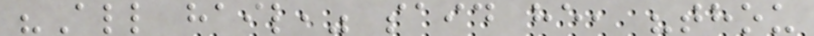"All hail," said he, "thou
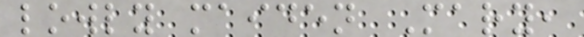lowly maiden Mary,
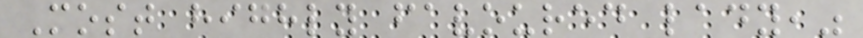Most highly favoured lady,"
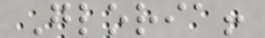Gloria!
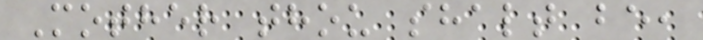Mother thou shalt be,
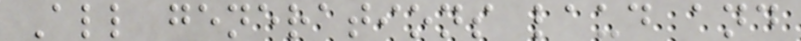All generations laud and
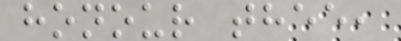honour thee,
